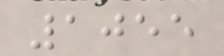1055
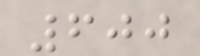600
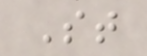St
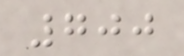700
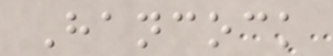Hancock
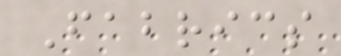Fabrics
